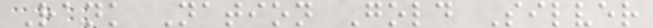Rank Nation Gold Silver
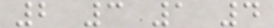2 3 1 4
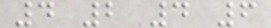4 2 4 6
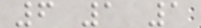6 1 1
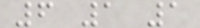6 1 1
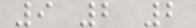9 2 2
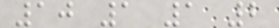10 1 1 2
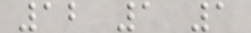12 1 1
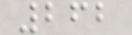262
